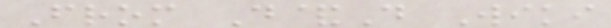From D&D Wiki
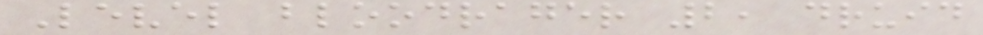Level bloodrager 2, druid
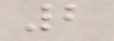2
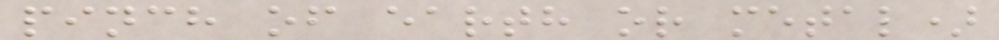pinch of earth or metal)
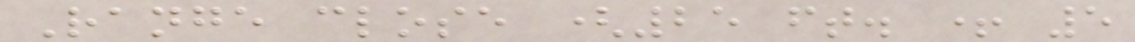Range close (25 ft. + 5
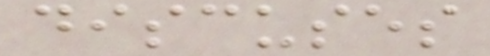discuses
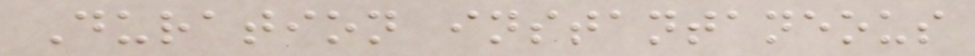Duration instantaneous
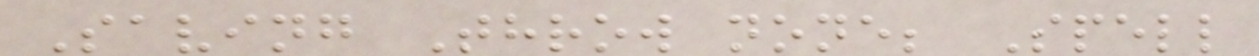Saving Throw none; Spell
